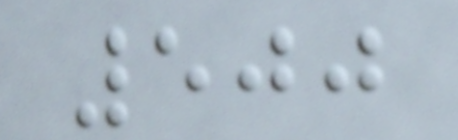500
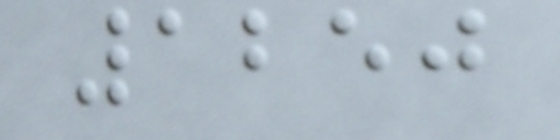1250
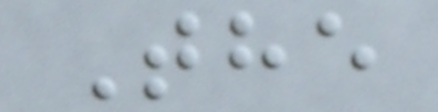The
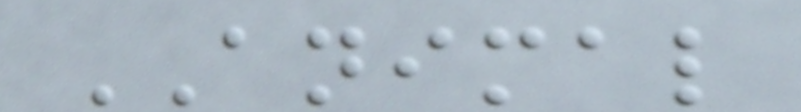ANIMAL
